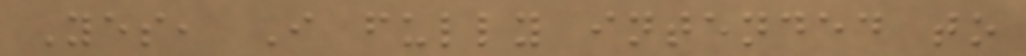Yes, I fully intended to
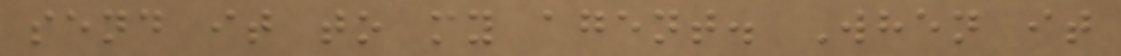send it to my agent. When it
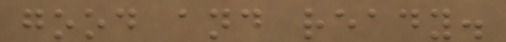good and ready.
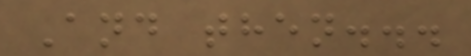And then...
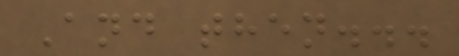And then...
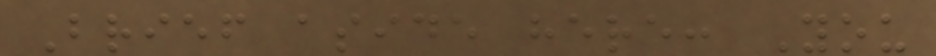Brief aside here: You
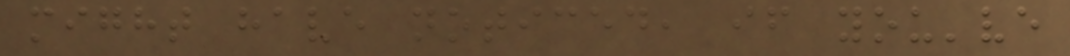might have noticed, if you've
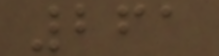261
